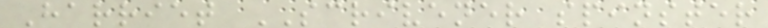Harriet SCRIVENER spinster
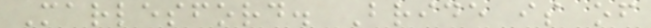Marlesford. Bride is of
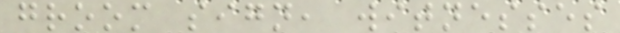groom sign, witnesses
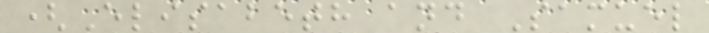(Elisabeth and Samuel
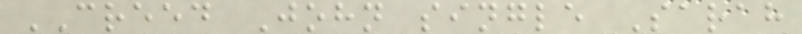CREED John single Sarah
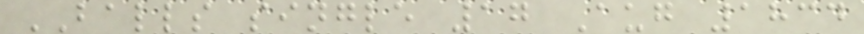BALLS single 17 Aug 1834
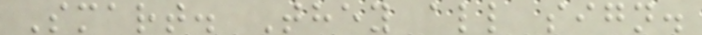Smart. They all sign.
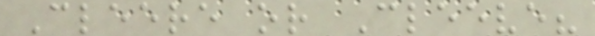Cleere or Cleeve?
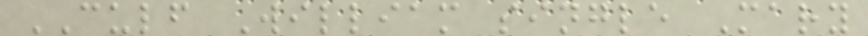CULF William single Mary
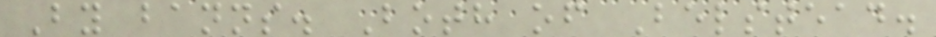By banns. Both of Belstead.
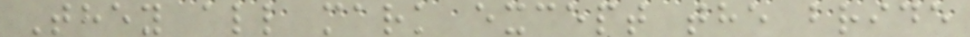They all mark except the bride
